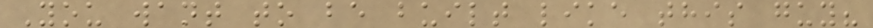You want to be built like this guy?
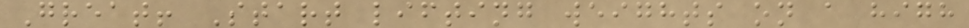Great! Start lifting weights on a high
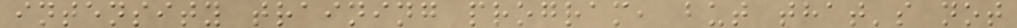intensity training program, but that's not
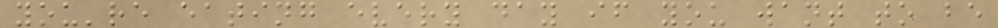you're eating every day if you want to be
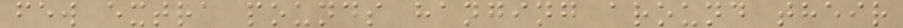few extra pounds hanging around their
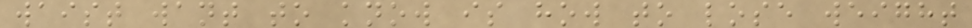waist want to know is how to lose weight
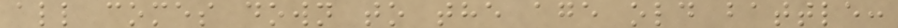all comes down to the age old battle:
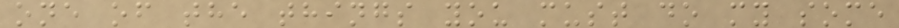one of the things you must do my some
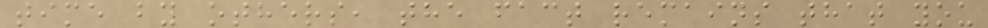time by others, the fact remains that you
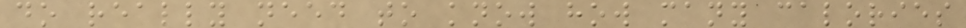do really need to know how many calories
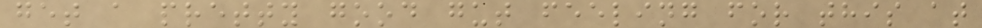get a pretty good gut feeling for this at
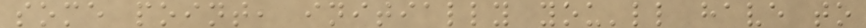some point, initially you'll have to
